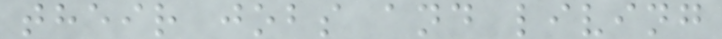their jobs and living
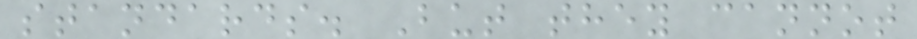standards. But they cannot
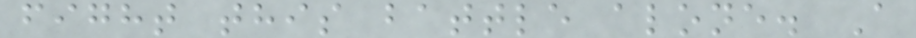fight this battle alone. A
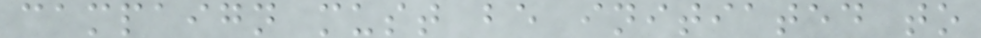campaign must be initiated to
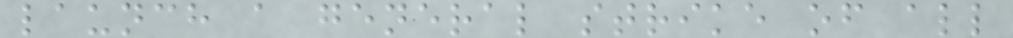launch a general strike of all
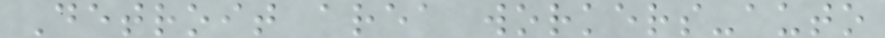Detroit area workers-auto
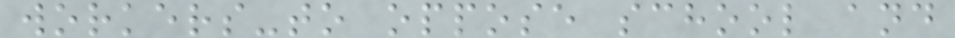workers-to oppose school and
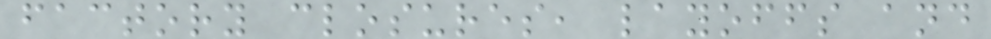factory closures, layoffs and
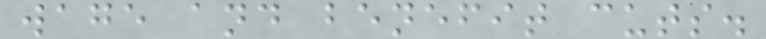wage and benefit cuts.
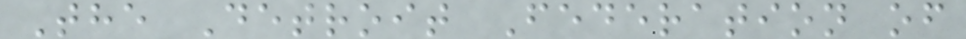The Detroit Federation of
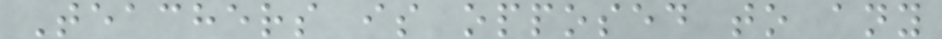Teachers is opposed to any
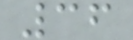36
